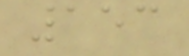153
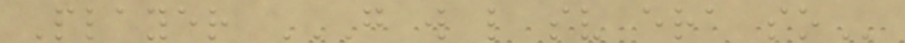Player G W L SV ERA SO
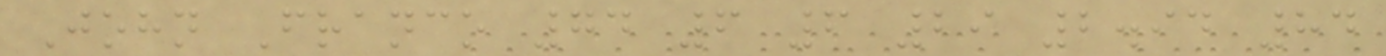John Franco 74 6 6 29 2.94 84
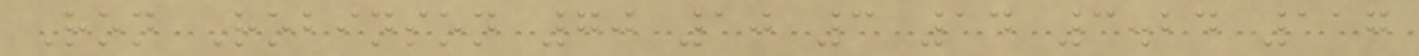Ron Robinson 70 10 3 14 3.24 117
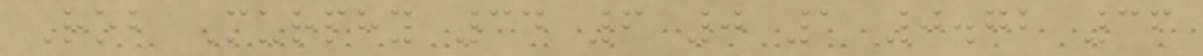Rob Murphy 34 6 0 1 0.72 36
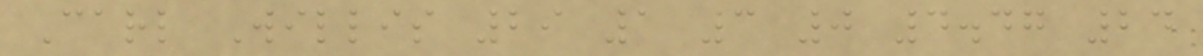Carl Willis 29 1 3 0 4.47 24
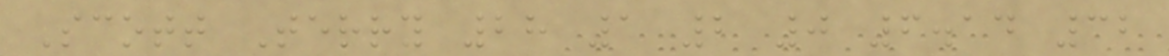Scott Terry 28 1 2 0 6.14 32
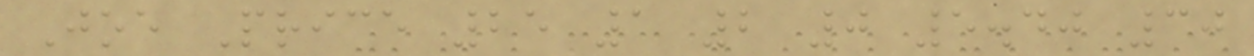Joe Price 25 1 2 0 5.40 30
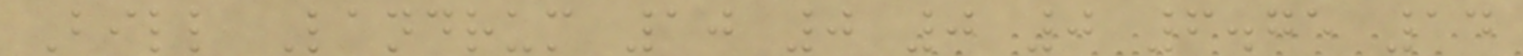Bill Landrum 10 0 0 0 6.75 14
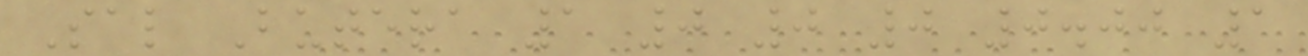Sal Butera 1 0 0 0 0.00 1
